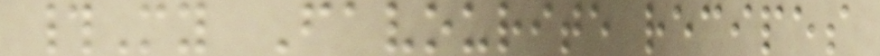#My Favourite recipes
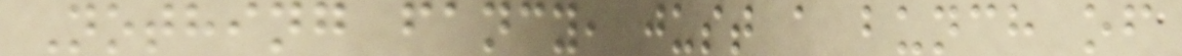Nothing fancy, just a bunch of
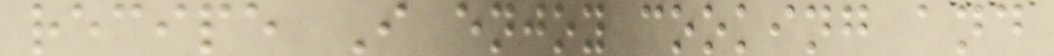recipe I enjoy cooking and
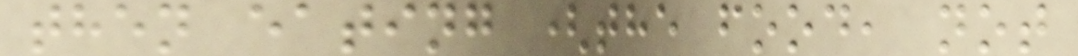then eating (the food, not
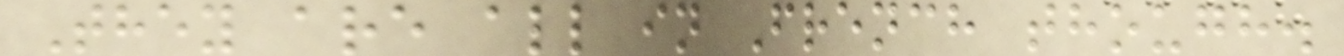They are all in French though.
